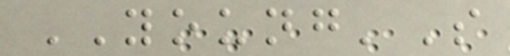YOUNG'S
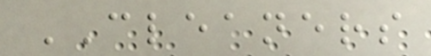CLEANERS
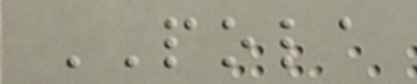POLA
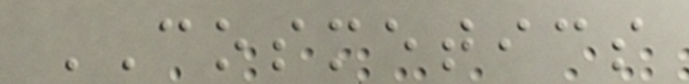COSMETICS
